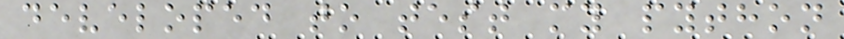developed to test my python
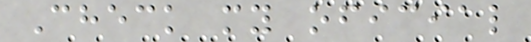Check my oficial
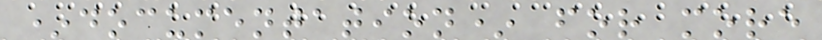*documentation* for more
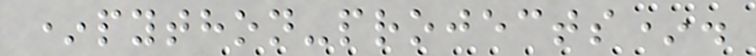*python-projects*.
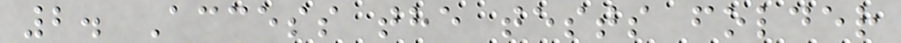2. Access the tests folder
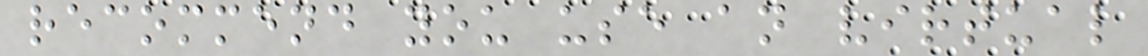recommend you use an virtual
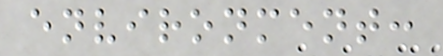environment:
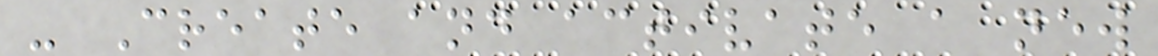- Create and activate a new
